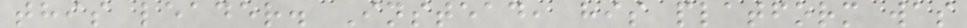this leader. Instead, his platform was
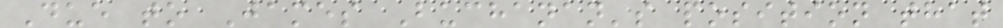Due to James Buchanan's position that
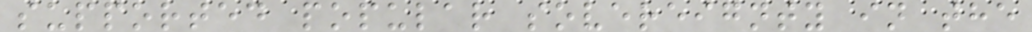supported popular sovereignty in the
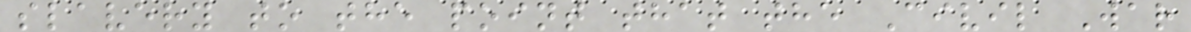slavery to the point that the Civil War
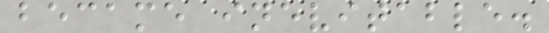became inevitable.
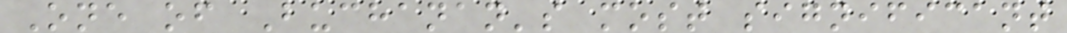One of Buchanan's most significant
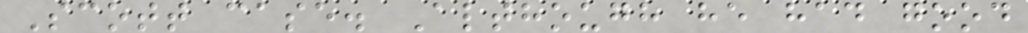Scott case. Although he had good
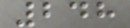248
